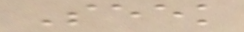Seek
